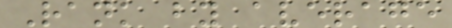Rank by average
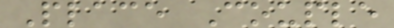Place Couple
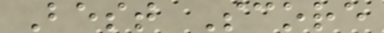Best Score
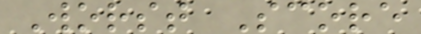Worst Score
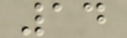14
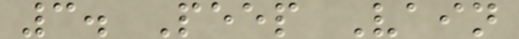3. Peep Vain
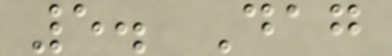5. Dag
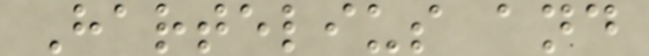Hartelius and
